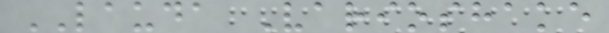LAUDA Varioshake
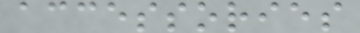accessories
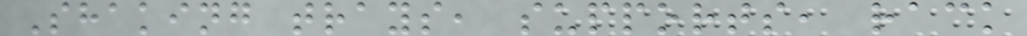Shaking trays, supports, rack
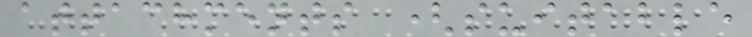attachments (suitable
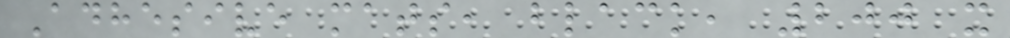Adhesive mats, black, 200 x
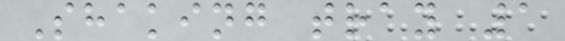Shaking tray 1
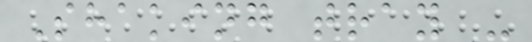Shaking tray -
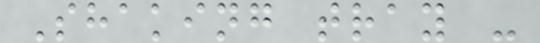Shaking tray -
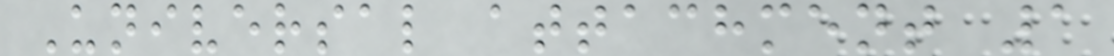Universal attachment 1
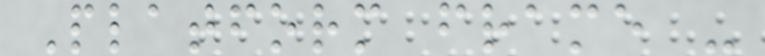Platform frame -
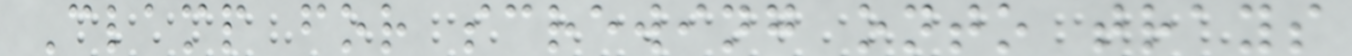Clamp for screwing onto trays
